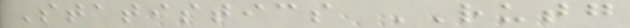Statistics RUTG
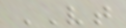VT
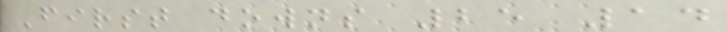First downs 25 14
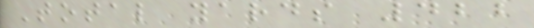Total yards 422
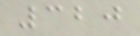320
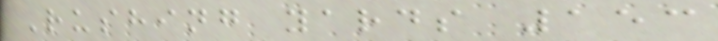Rushing yards 153
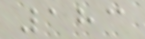183
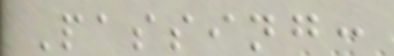Passing:
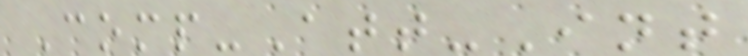Comp-Att-Int
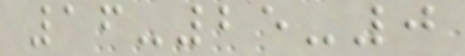16-25-0
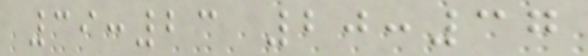39:23 20:37
